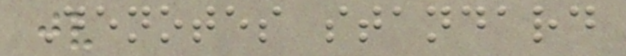Denotes standard
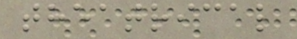theatrical
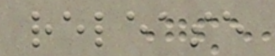release
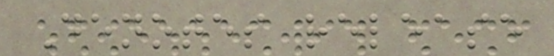Denotes release
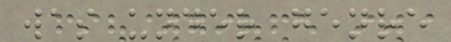was under genre
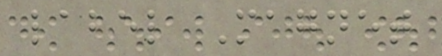label Magnet
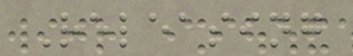Releasing
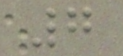7
